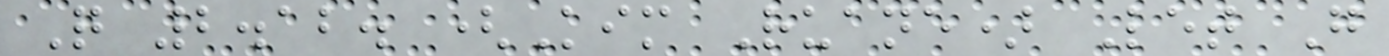Q 2.12. (Kim Ruane) Let G
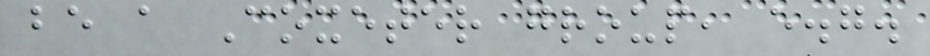be a Coxeter group, e.g.
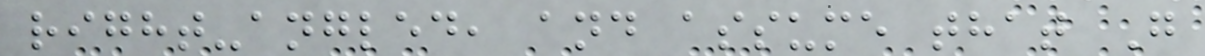right-angled, and assume that G
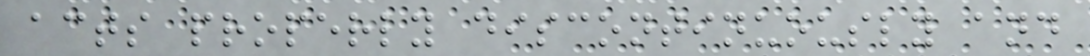acts properly discontinuously and
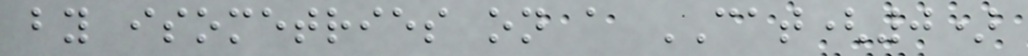by isometries on a CAT(0)
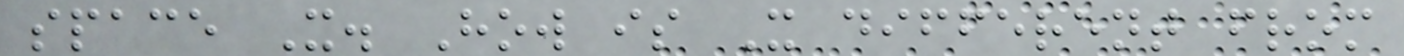space X. How is X different from
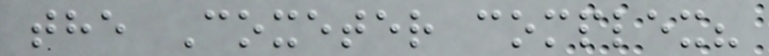the Coxeter complex?
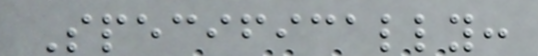Specifically:
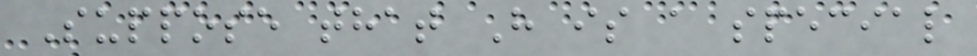Suppose that H is a special
